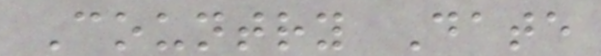Country Date
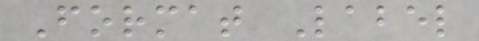Format Label
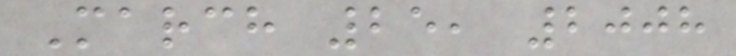March 25, 2008
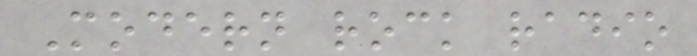Modern rock radio
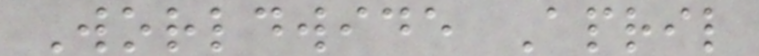Worldwide April
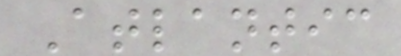Atlantic
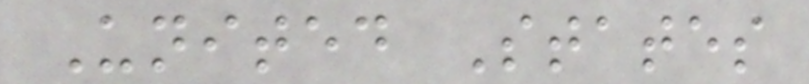United States
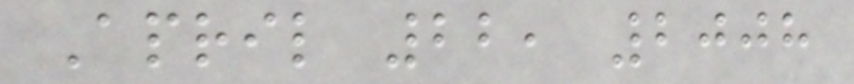April 22, 2008
